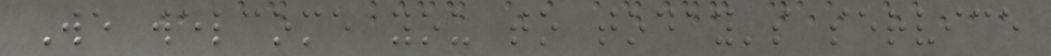We welcome you to today's service
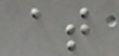at
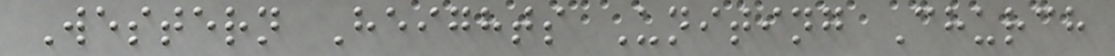Western Heights Uniting Church
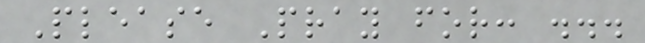Please Pray for: ...
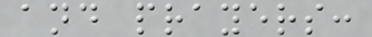and prayers:
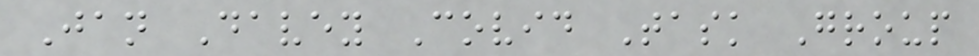Jan Davey Covid Task Group
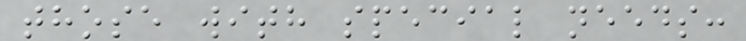those with special needs:
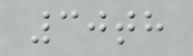30th
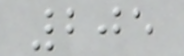205
